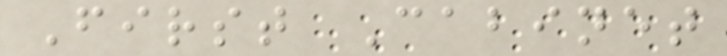First Cabinet
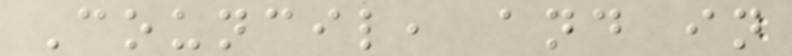Council, and in
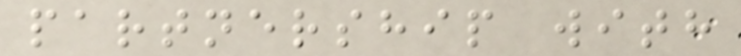partnership with
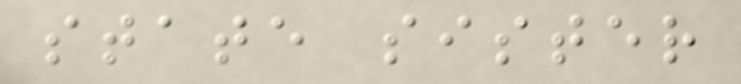state sister
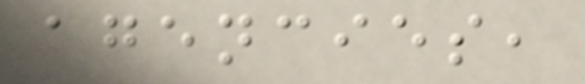agencies,
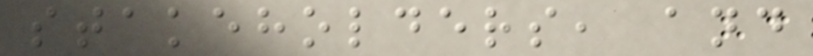stakeholders, and
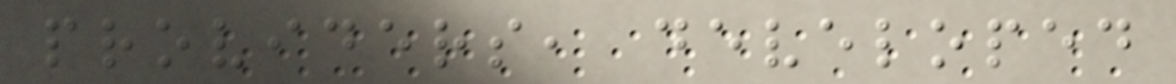providers, developed
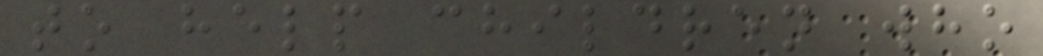to help children who
